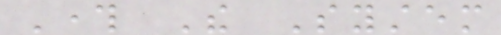Through The System
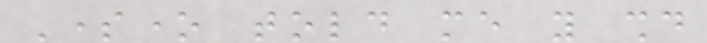Someone told me you should
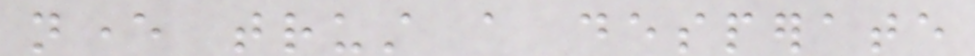never trust a desperate
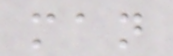man
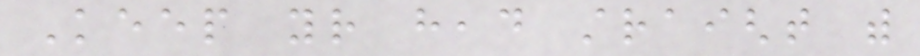Keep your head straight with
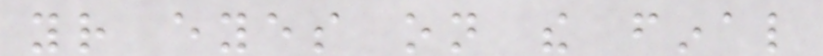your eyes on the final
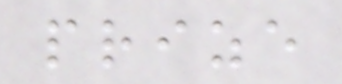prize
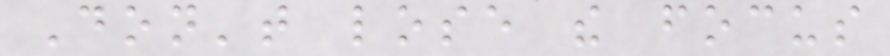Don't lose the focus
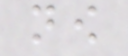now
